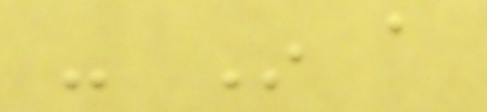- In a
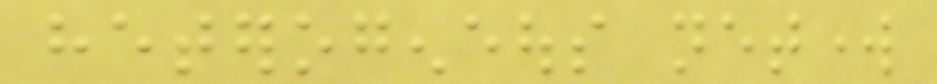heterogeneous network
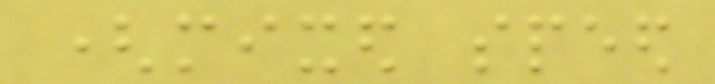(mixed speed
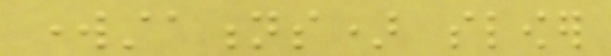workstations) slower
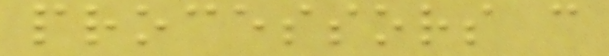processors can
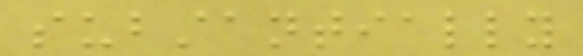substantially
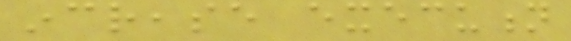increase execution
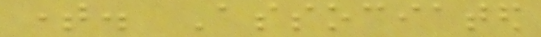time. Associated
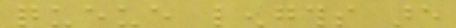queue lengths are
